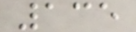135
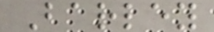Barley
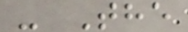- The
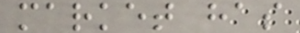market has
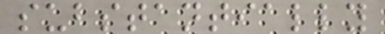substantially
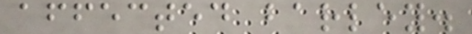affected barley.
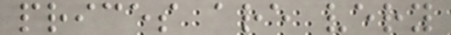prices are very
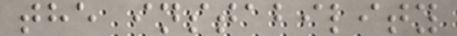the instability
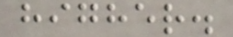higher.
